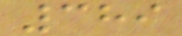389
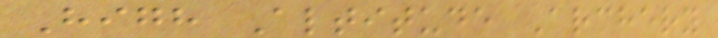High Altitude Archery
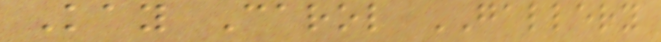Kay Carol GALLERY
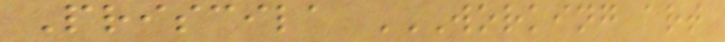Priscila WORKING ART
